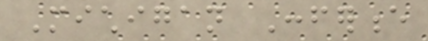Michigan Conference
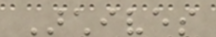Archives
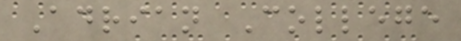Adrian College
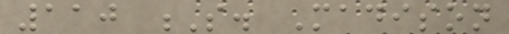110 S. Madison
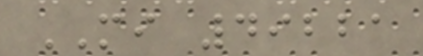MI 49221
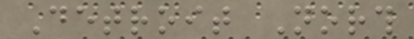Detroit North
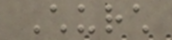Church
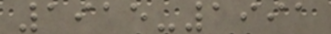1915-1991
